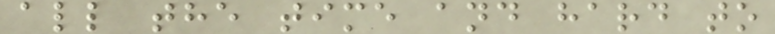all the time and hard to
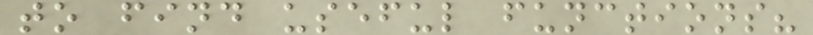to find useful functions?
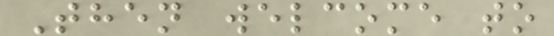Then welcome to
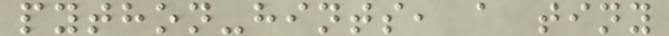python-hints, a tiny
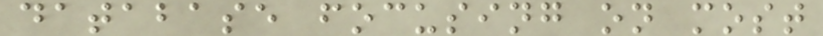database focusing on most
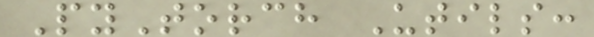PyTorch Utils:
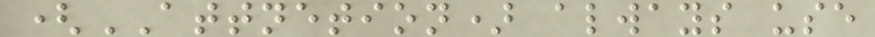(ATTNETION) always use
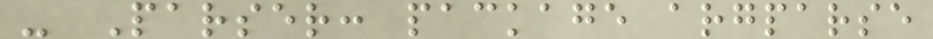- Parser: package argparse
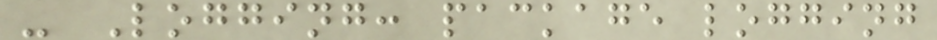- Logging: package logging
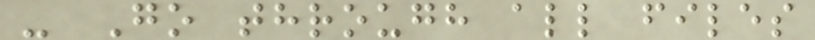- Go through all files
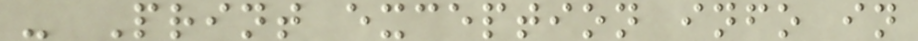- Print exception info in
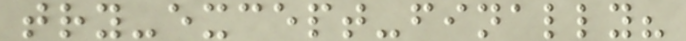try-except-finally?
